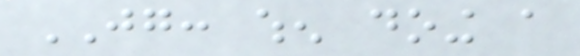JG: when doing a
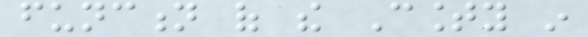function of the County in
